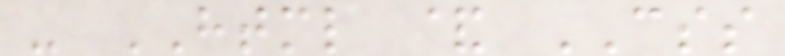- HTML & CSS
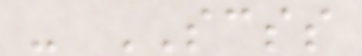- SCSS
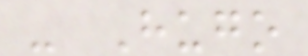- Hugo
